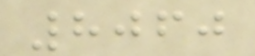8060
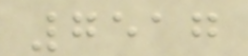7517
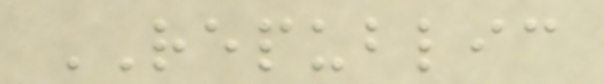REPUBLIC
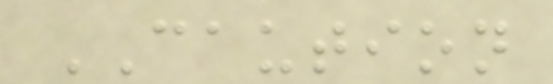CAUTION
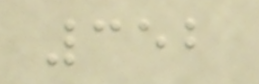352
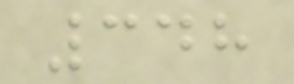348
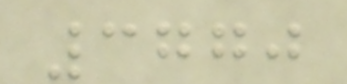3770
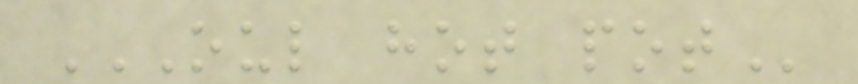OUL HOT POT
